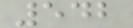542
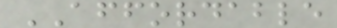AFFORDABLE
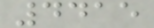4415
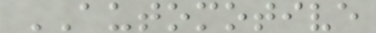AUTOMOTIVE
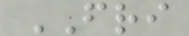FRI
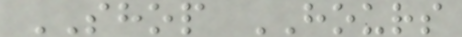SHOP HOURS
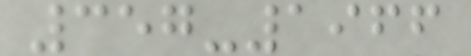357-1966
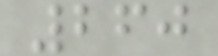260
